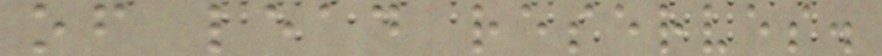of lead reserves.
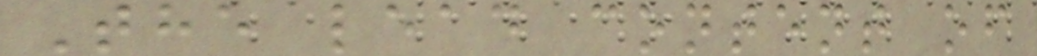The lead content of
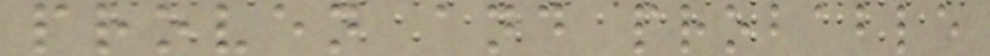proven and probable
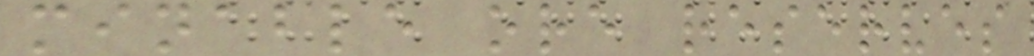minable ore reserves
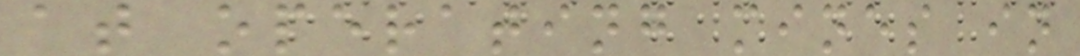at operating mines in
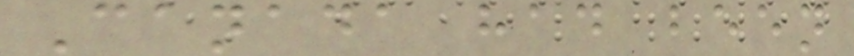Canada had been
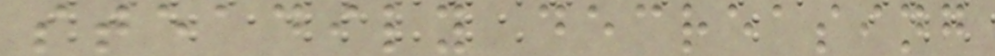steadily decreasing
